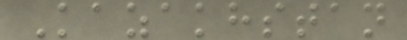Kazakhstan
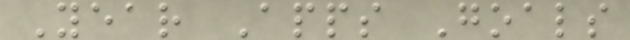Year Apps Goals
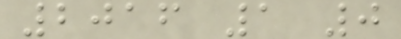2016 1 0
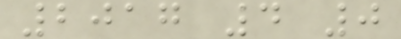2017 4 0
